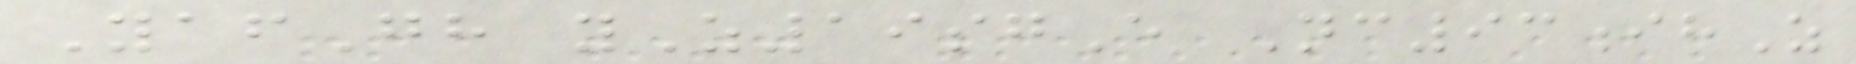YafGh yZ19sgE Nc93ihZ
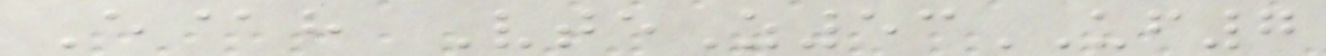E@h VteZ53UF7
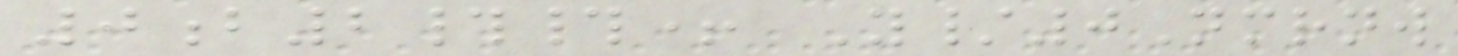0b2##+ Y/0Nmrnw
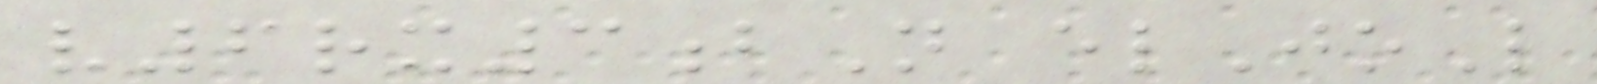v6rx3bN elJoL
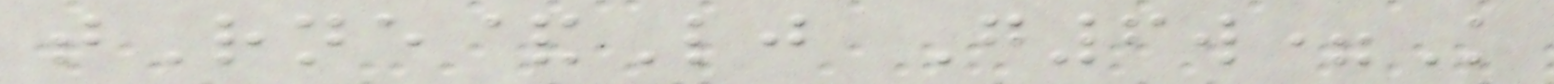tRne&Lj G6w=K
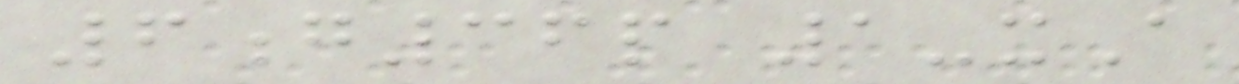6g36p 1-xA
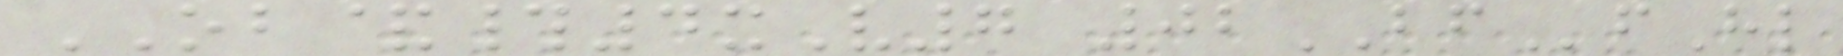OB&#4xV7 02BFfHl
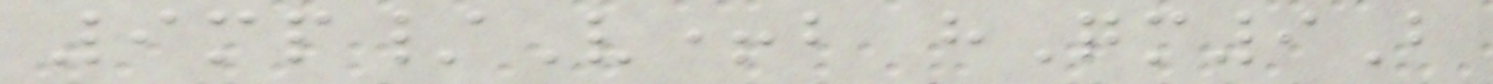9mp/V+b hQm9B
